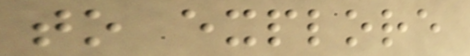to explore
